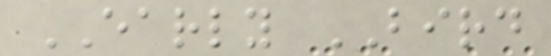EARLY BIRD
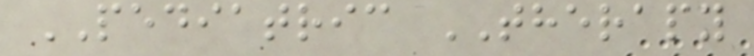PEDIATRIC THERAPY
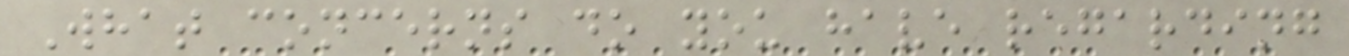What concerns do you have regarding
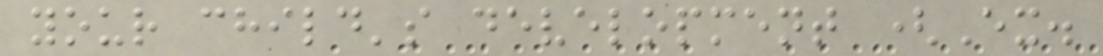your child's development (Ex.
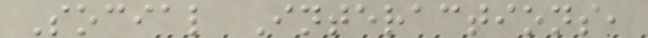Social Interactions,
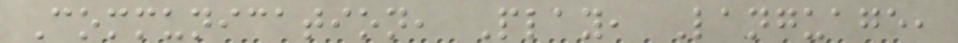Communication, Play, Language,
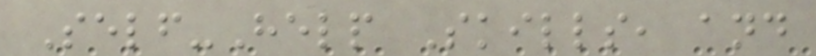Self-Help Skills, and
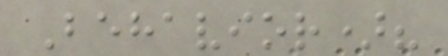Behavior)?
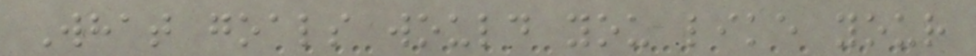What goals would you like your
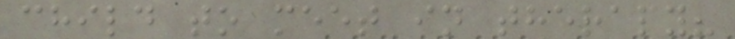child to meet in therapy?
